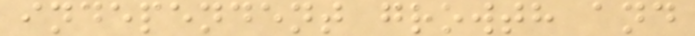independent growth and
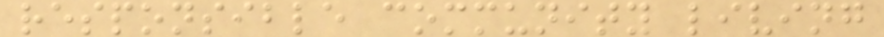responsible community living
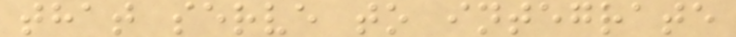that serve to integrate
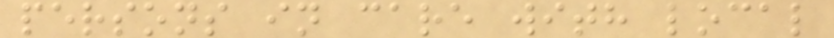persons in care with local
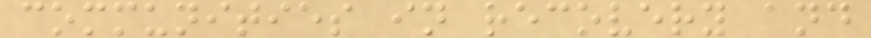communities in recovery and
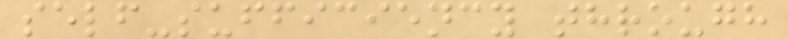self-sufficiency through
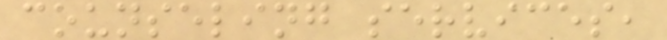counseling services,
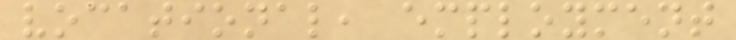vocational, employment
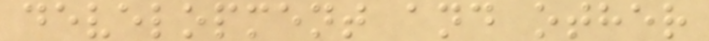development and other
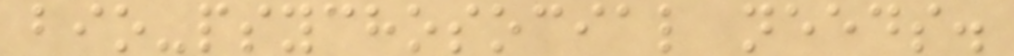bio-psychosocial needs.
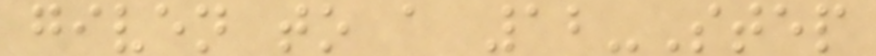given to a 12-Step
